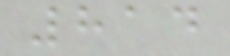814
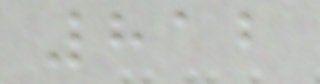812
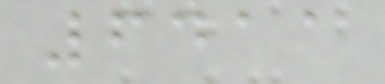6411
